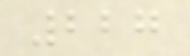227
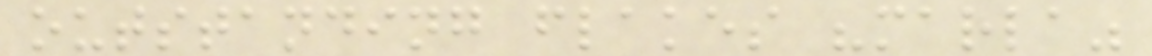outstanding flakes "marla"
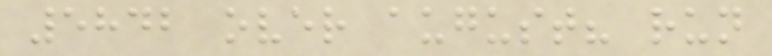5842 over august? run
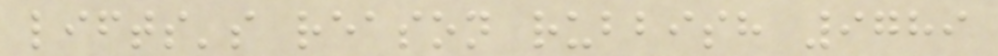lifts's reason rubbish 9789
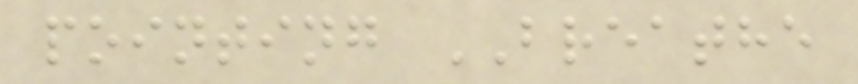pointing BREATHE
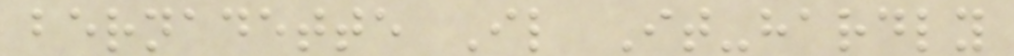bernadette Il It-hardly
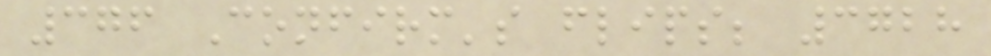376 Confirm's flips; 3728
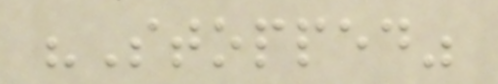"Stopped"
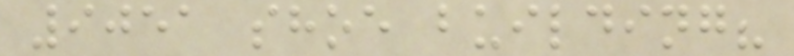9051 shoe building?
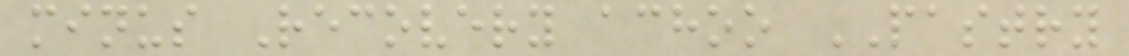minus Recovery achoo PASTRY
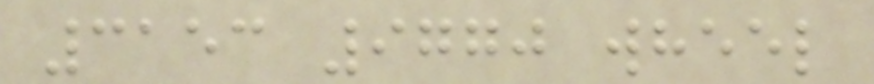3153 9770 wheel
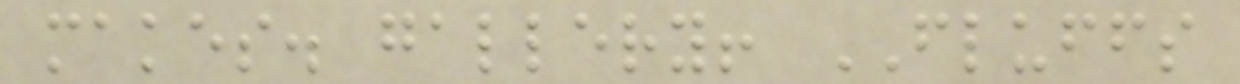makes. gallery! FLUFFS
